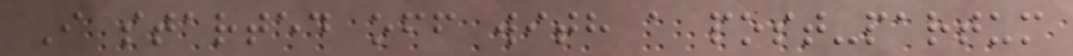I started off with a post-partum
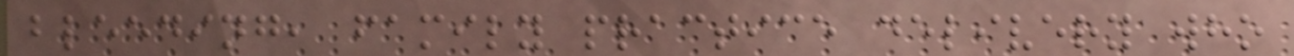bleeding, family practice delivery who
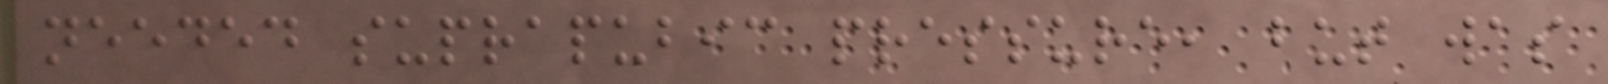needed suprapubic pressure, but was
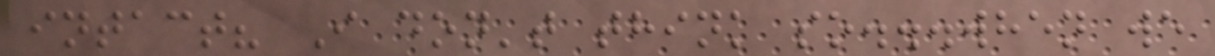intact? I don't think so...when we
